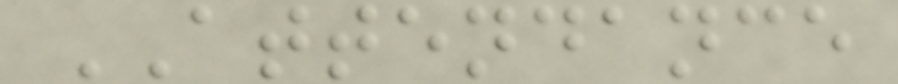ATTENDANCE
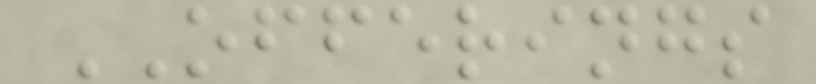OFFERINGS
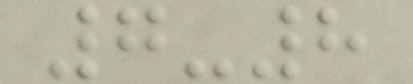7-8
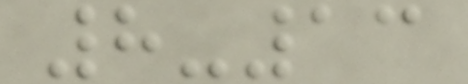8-13
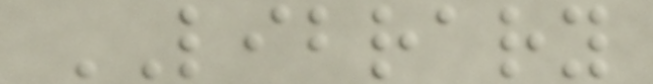LIBRARY
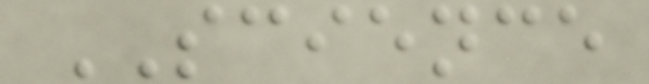SCIENCE
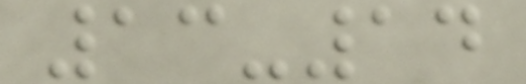13-14
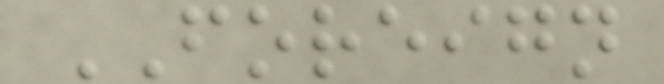FOREIGN
